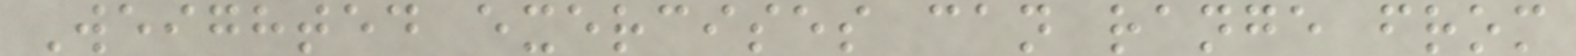Weighted exercises can range from
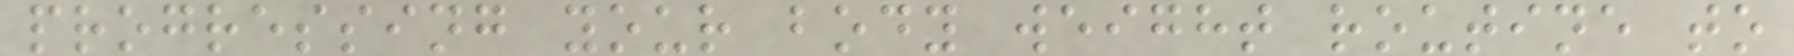progressing your body weight routine to
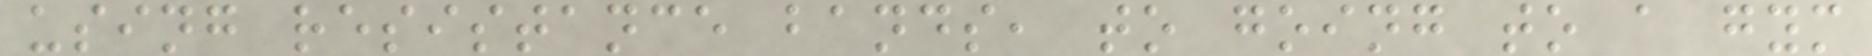using resistance bands, to going to a gym
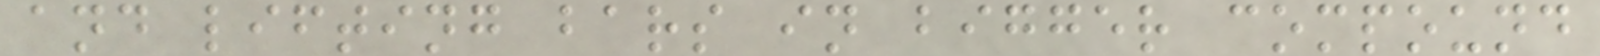and lifting bars in bigger compound
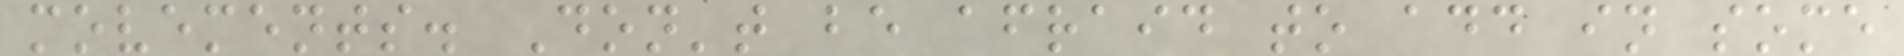movements. Don't be afraid to add in some
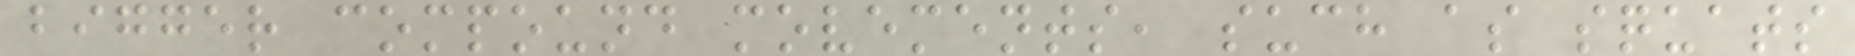bigger compound movements, such as squats
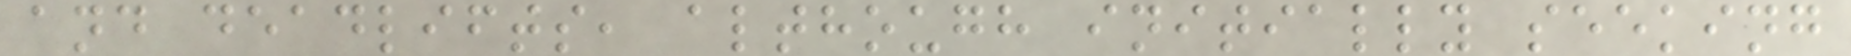and deadlifts, although initially seeking
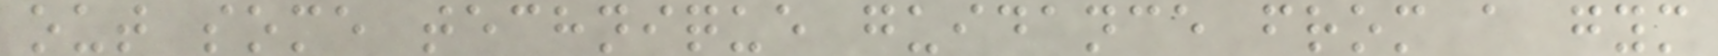out some technique guidance from a gym
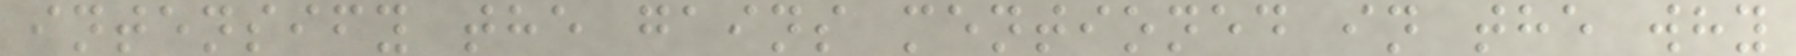intensify the gains mentioned in the why
